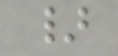}
